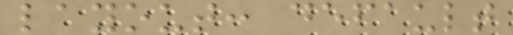layout: default
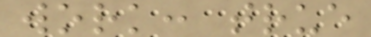work: true
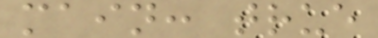main: true
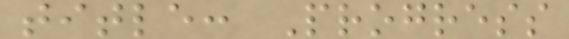title: Progress
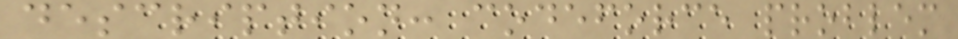description: codeforce problem
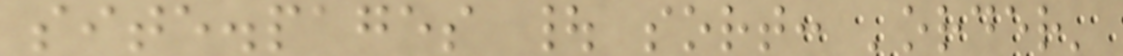site.pages | sort: 'order'
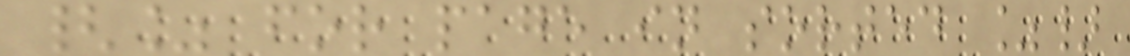{% for page in sorted %}
